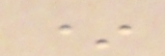*
